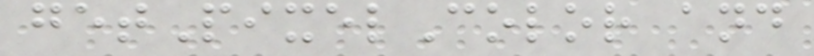getPixelColor and
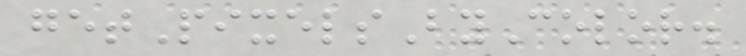getPixelsByColor.
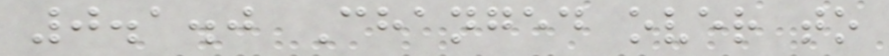0.1.0 Changed over to
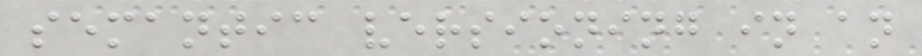semantic versioning in an
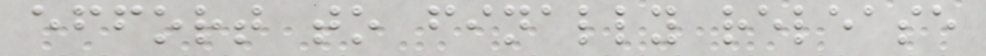effort to finally release
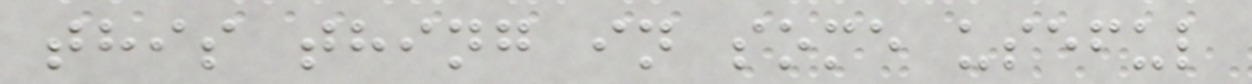this thing in some useful
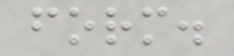form.
